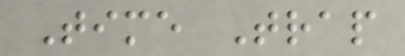Time Trap
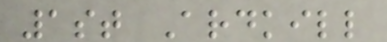1st Ardkill
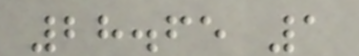28.65 1
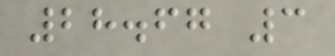28.67 3
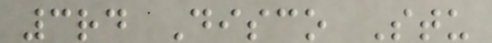3rd Disco Stu
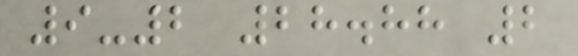9-2 28.88 2
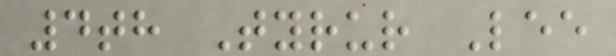4th Tyrur Lee
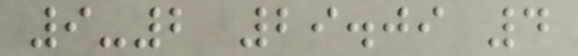9-2 29.09 4
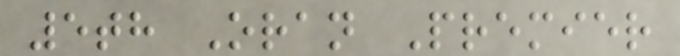5th Oran Premier
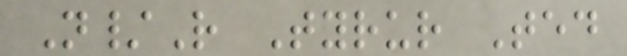N/R Tyrur Ted
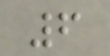6
